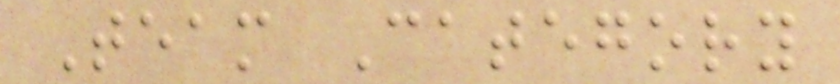Team Category
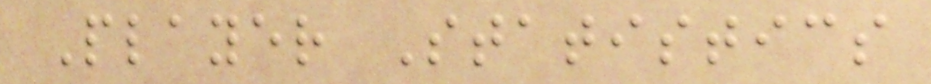Player Statistics
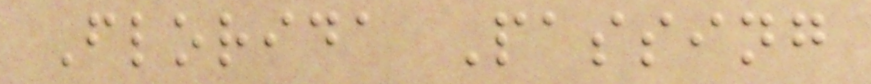Florida Passing
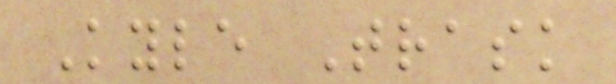Kyle Trask
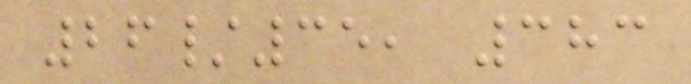26/35, 383
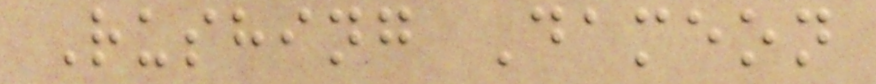Rushing Dameon
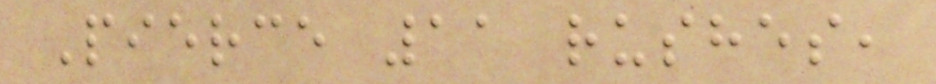Pierce 11 rushes,
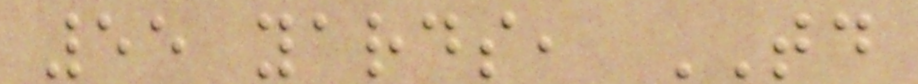55 yards, TD
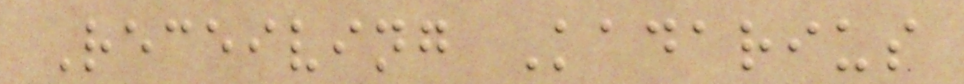Receiving Kadarius
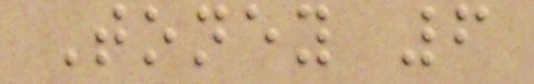Toney 6
